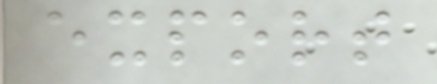export
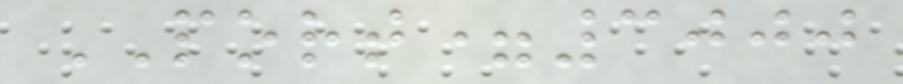PORT=3000
